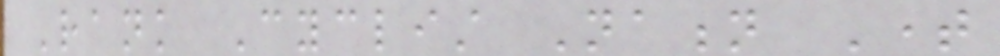Rank Cyclist Nation Time
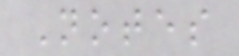Notes
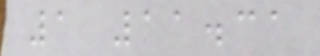1 11.31
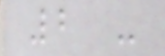2 -
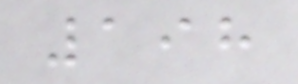198
